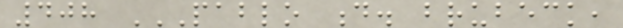408 PABLO D. BRUBECK,
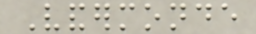Vandermonde
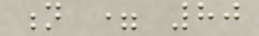n = 80
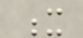x
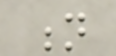n
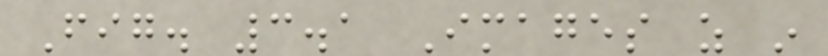Fig. 3.1 Images as in
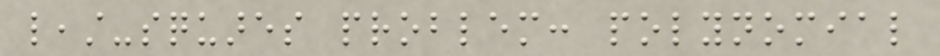least-squares problem: polynomial
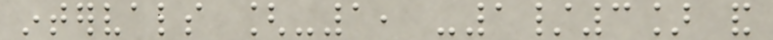intervals [-1, -1/3] and
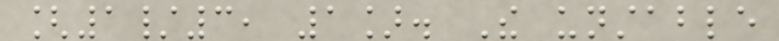[1/3, 1]. The unstable
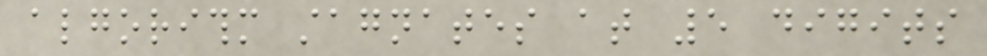algorithm stagnates at 5 digits
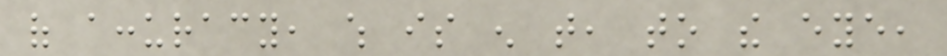of accuracy, which is enough that, to the eye,
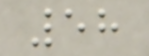58
